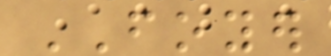FOYER
